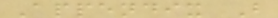Appendix B
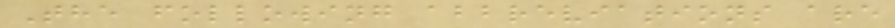The following abbreviations are
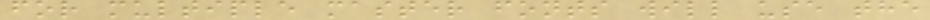for multiple master fonts will use the
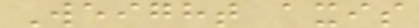Weight axis
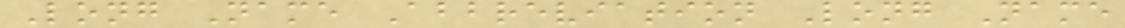Long Name Abbreviation Long Name
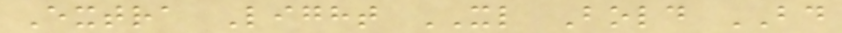Extra Light XL Bold BD
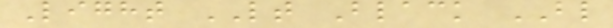Light LT Black BL
